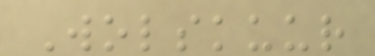Wolskuur
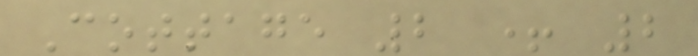Cottage 2 + 2
